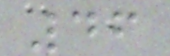46
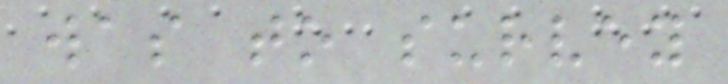was to survey
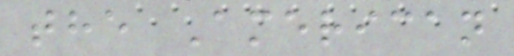the American
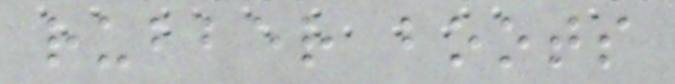rubber boots
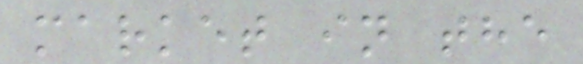market in the
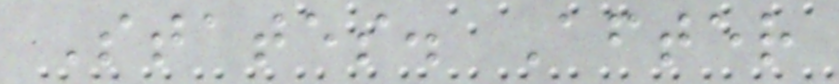States. After
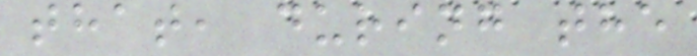that, during the
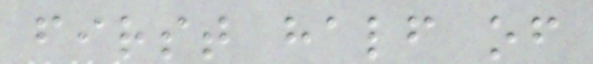first half of
